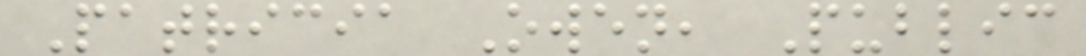Patricia Owen, Public
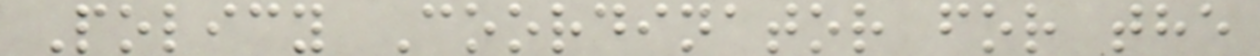Policy Coordinator for the
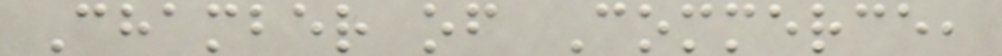Chamber of Commerce,
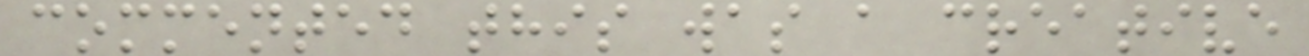commented this was a creative
